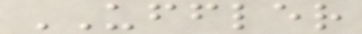UFFLER
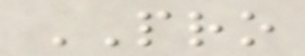PRO
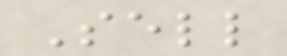Sell
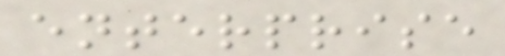enterprise
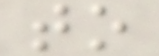to
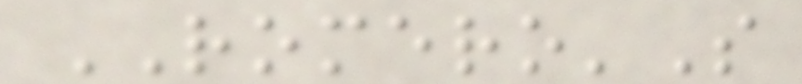ROMERO'S
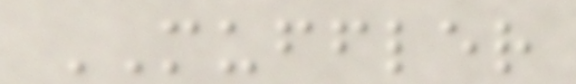MUFFLER
